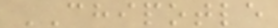CHIPOTLE
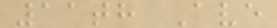11th Ave
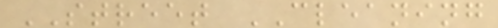STREET CLEANING
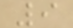9
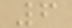6
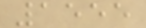1555
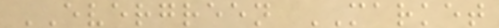EVERGREEN MARKET
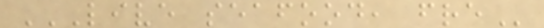LIVE SEAFOOD, FRE
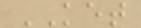KET
